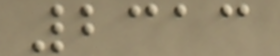2313
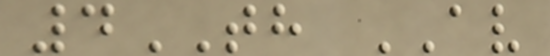4TH AV
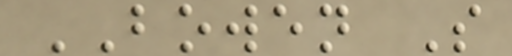BOWEN S
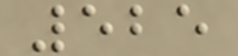525
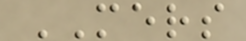MERS
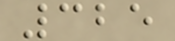325
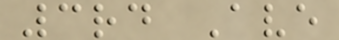3rd Ave
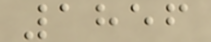1856
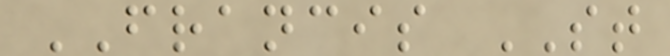FRANCIS ST
